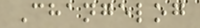Changelog
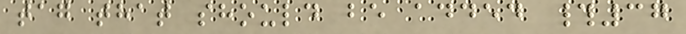tag that should be added #37
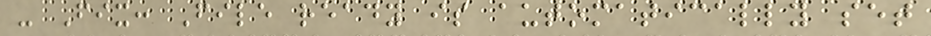- Fix: File ready is automatically set
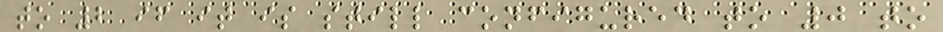to 2 if it is still configured to 0 to
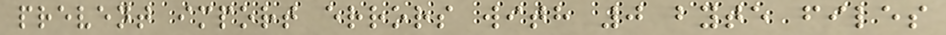prevent import errors with 0 byte files
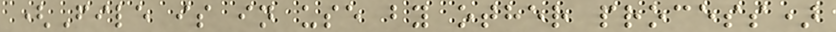(File is in use by other process)
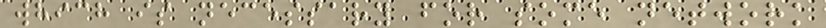which is necessary for some network
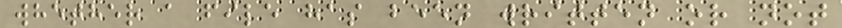whether a file has been written or not
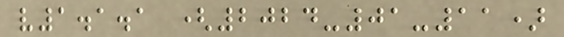v1.1.1 (2024-01-11)
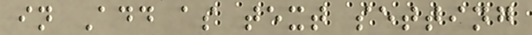in Add as text setting
